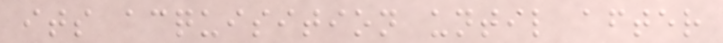its acquisition until after
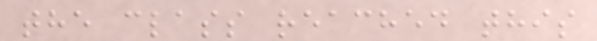the class reached this
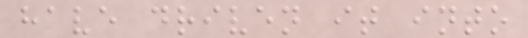have driven it into
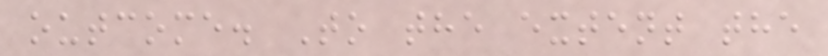outcome. To the extent the
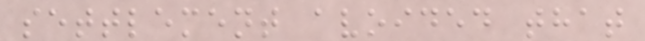settlement avoided that
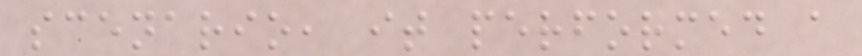scenario, it performed a
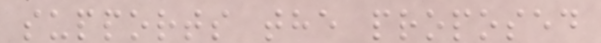supports the proposed
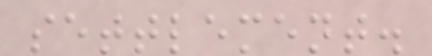settlement.
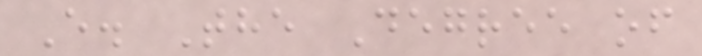E. The Degree of
